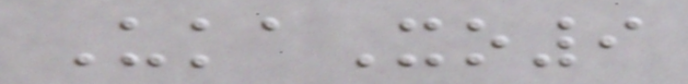UkaXo9
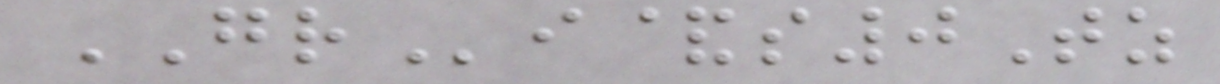GRi&s0Tz
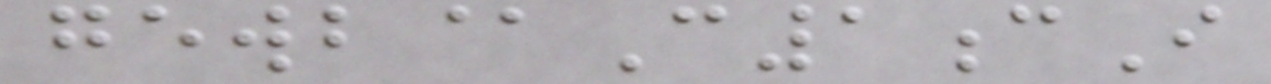gewb@C1cI
